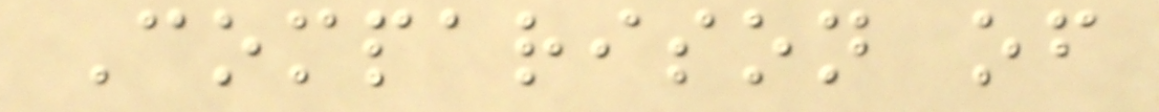Comparison of
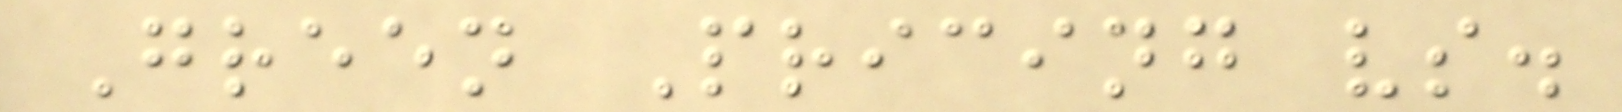Green Pricing vs.
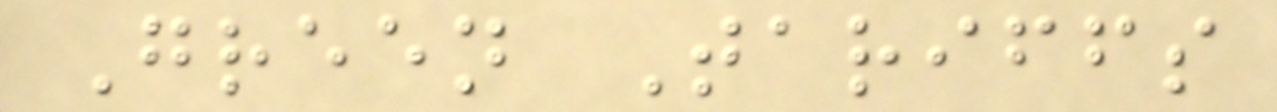Green Tariffs
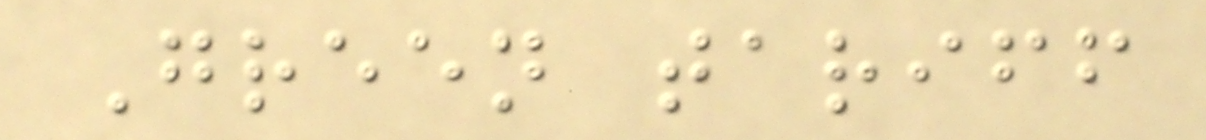Green tariff
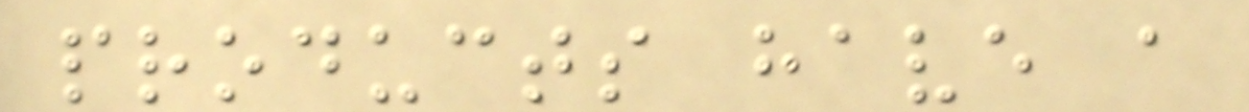products have a
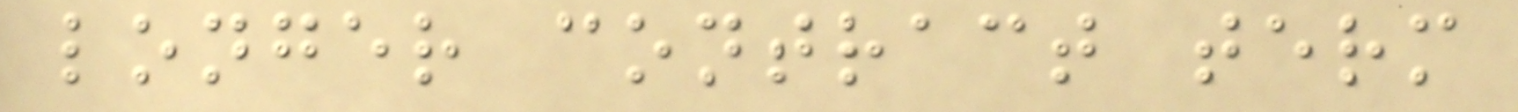longer contract term
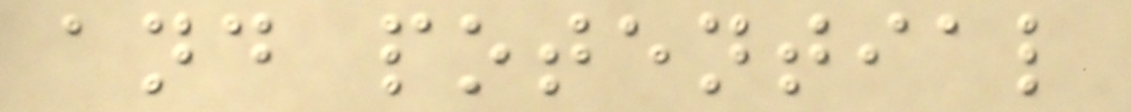and potential
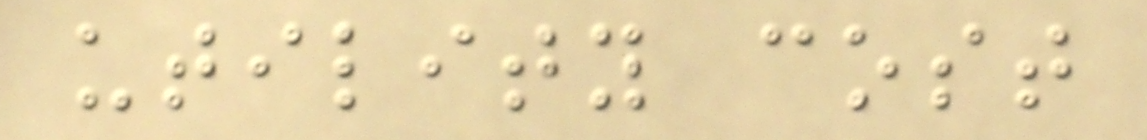utility cost
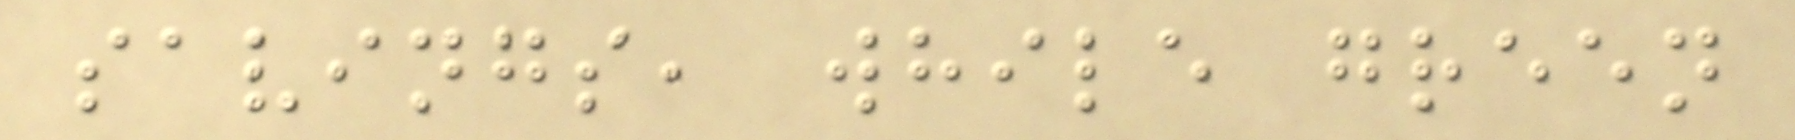savings, while green
